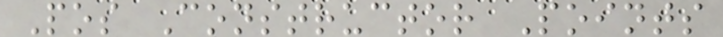Pos Constructor Points
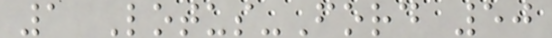1 Lotus-Ford 50
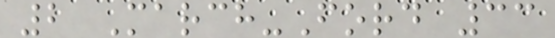2 March-Ford 33
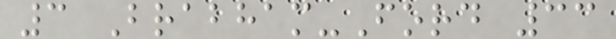3 Brabham-Ford 33
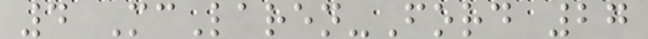4 McLaren-Ford 27
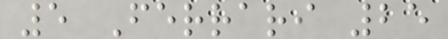5 Ferrari 25
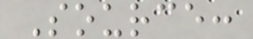Source:
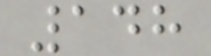148
